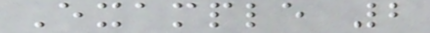Example 2
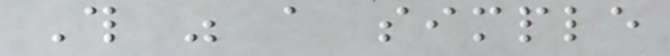This was a simple
